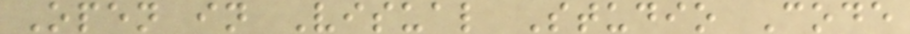Open in Visual Studio Code
